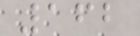162
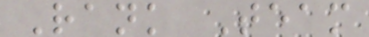Rank Team
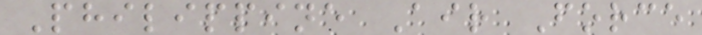Philippine Air Force
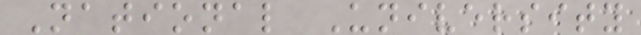National University
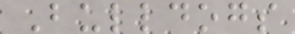Bulldogs
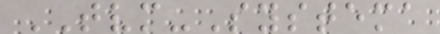TVM-Systema
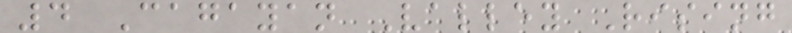4 Cagayan Valley Rising
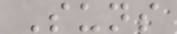Suns
